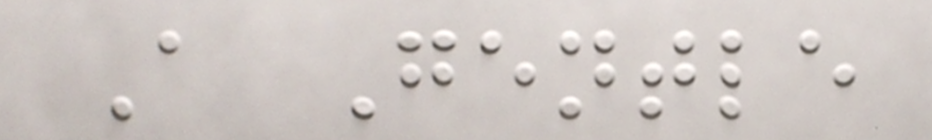A Gentle
